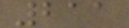211
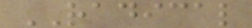RADICAL
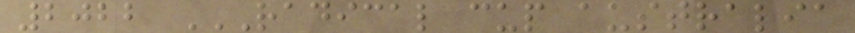2022 RADICAL CUP AUSTRALIA
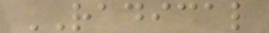RADICAL
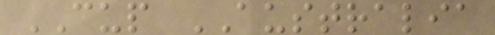CUP AUSTRALIA
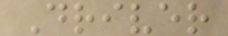Driver
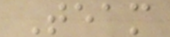Team
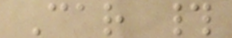Car #
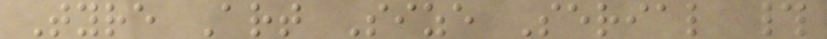Tyre Art Size Serial #
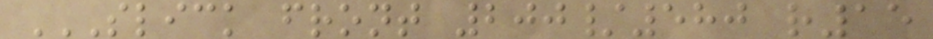SLICK FRONT 200/580 R15
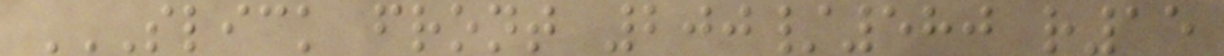SLICK FRONT 200/580 R15
